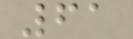61
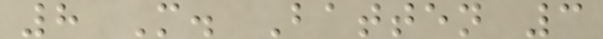8 M. Batten 3
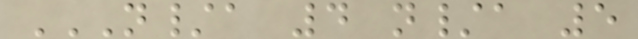N/A 4 N/A 5
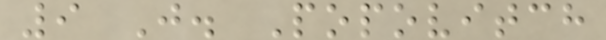9 J. Popovitch
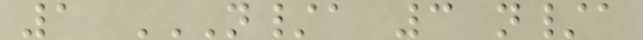1 N/A 3 N/A
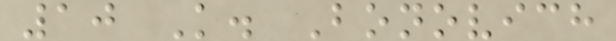10 K. Bonovich
